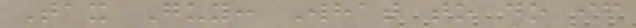Tax Guy: What to do if
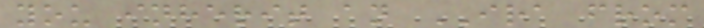you inherit an IRA from
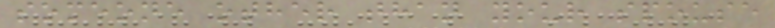someone other than your spouse
